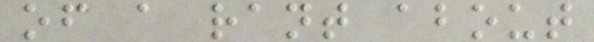of a rant about
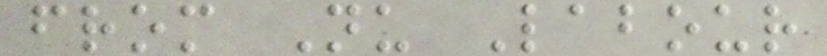from Nu Labour
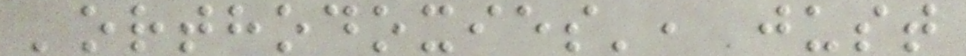'orthodoxies', just
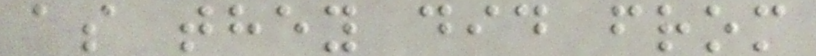as they did from
